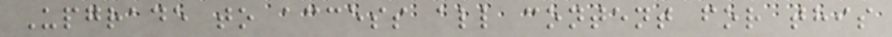Upgrade to access all content for this
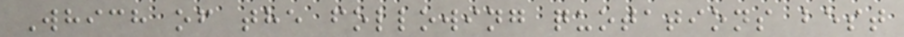Which of the following quotations best
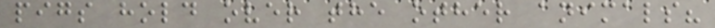pigs hold over the other animals?
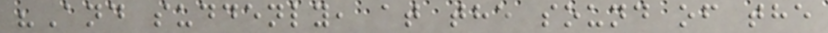"And suddenly, at the sound of the
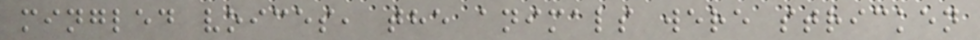mingled voices, the animals were stricken
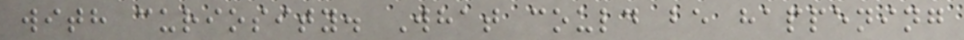with curiosity. What could be happening
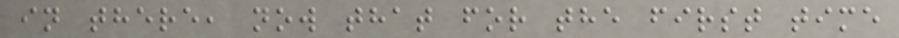in there, now that for the first time
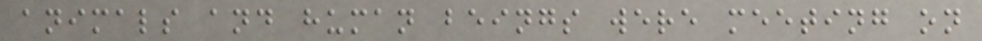animals and human beings were meeting on
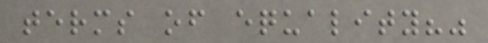terms of equality?"
